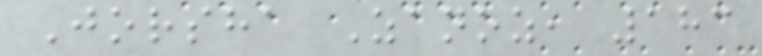Jorsha Zanoz, 183
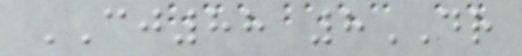CJ88 8DR
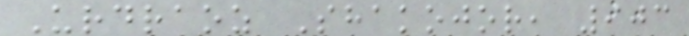Urdraoz Shakojor, 903
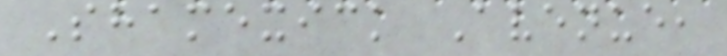Shamexick Avenue,
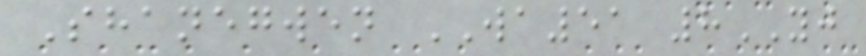Shanegwen WA51 8YJ
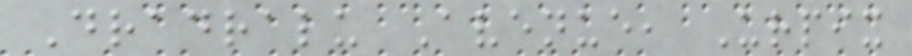Dradralu Avenue, Urpix
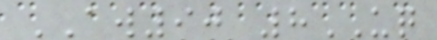AW90 8UQ
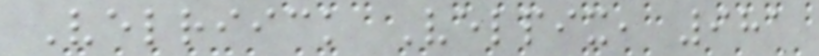Velriick Velpix, 981
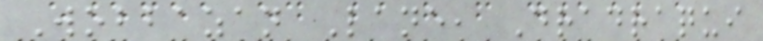Wobbazan Lane, Dradraqui
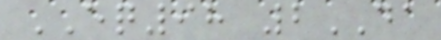EQ98 2DA
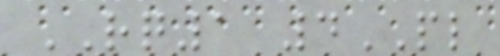RQ1 4PL
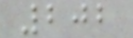202
